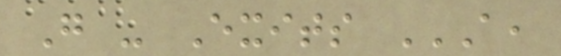G - Exits A,
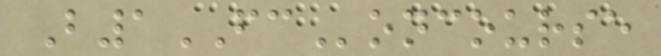B1FConcourse
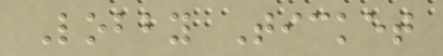Lobby Ticket
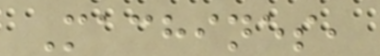Machines,
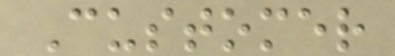Customer
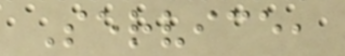Service,
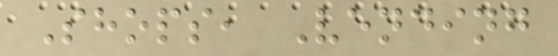Shops, Vending
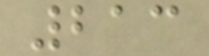213
